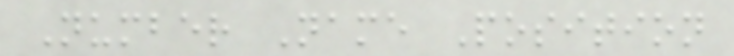Number Name Position
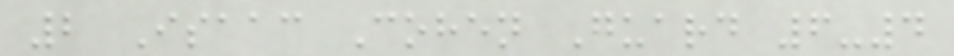2 Isaac Cohen Guard 6-4
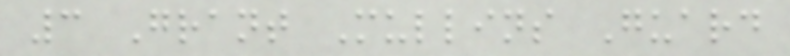3 Grant Mullins Guard
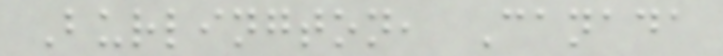Burlington, Canada
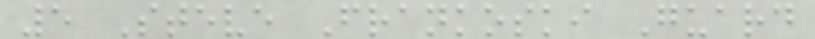5 Steve Frankoski Guard
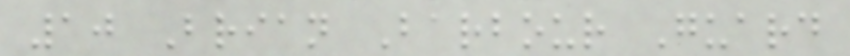10 Brian Barbour Guard
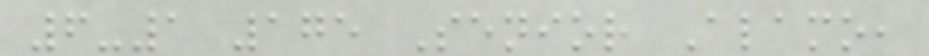6-1 175 Senior Alamo,
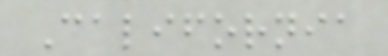California
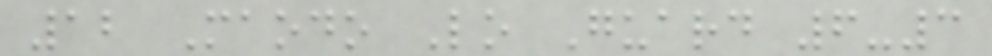12 Maodo Lo Guard 6-3
